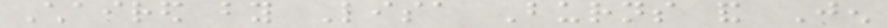Chaired by Lisa Burns and Jen
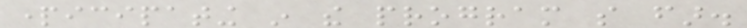participating in the program so far.
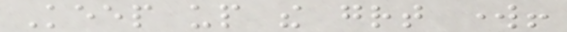Keep up the great work!
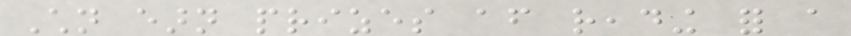Children earn prizes after reading for a
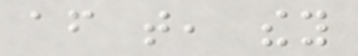after that, they
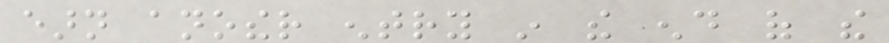earn another entry in the end of the
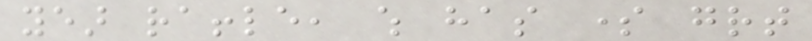year raffle, which has some great
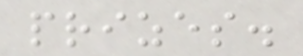prizes.
